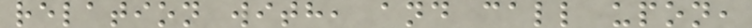relation with, and call upon,
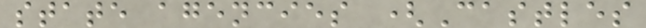state agencies (Castles
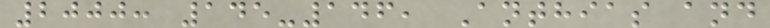2000: 145-146, Anthias and
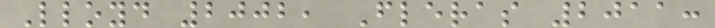Lloyd 2002, Fleras 2011:
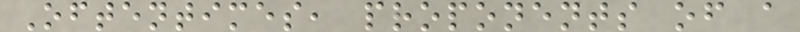Oftentimes, proponents of a
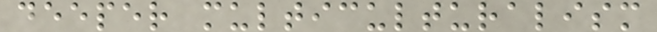deeper multiculturalism
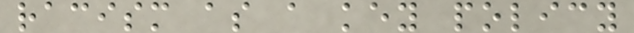racism as a key policy
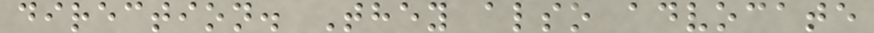direction. They also advocate
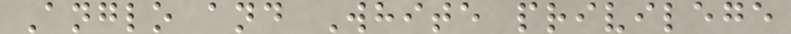Anglo and White privilege
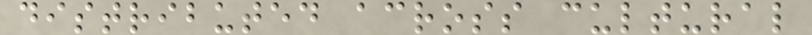distributed across cultural
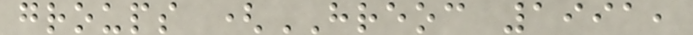groups (HREOC 1991,
